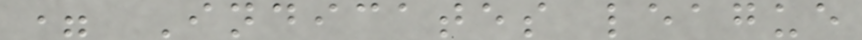= Indicates league
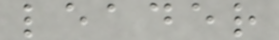leader
